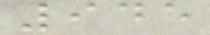945
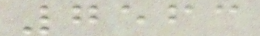7563
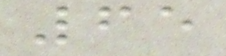65
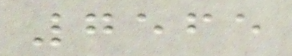7565
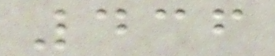436
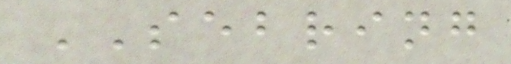SEBRING
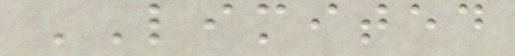LIMITED
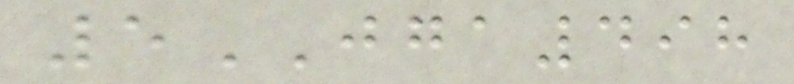5JGA498
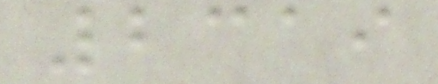2319
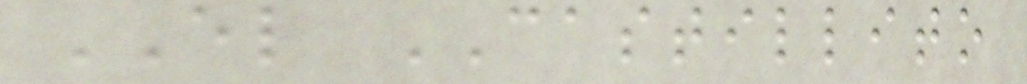EL CASTILLITO
